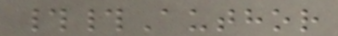##Author
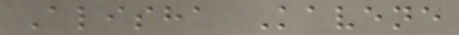Alisha Kavene
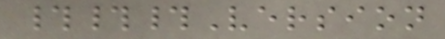###Version
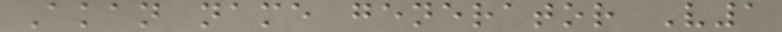Akan name generator V1
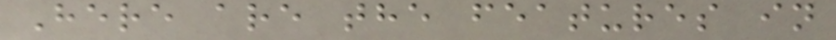Here are the features in
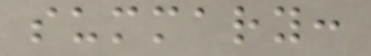summary:
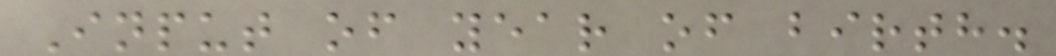Input of year of birth.
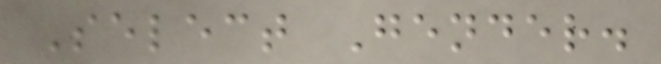Select Gender.
